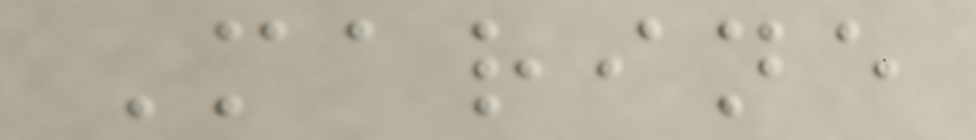Marine
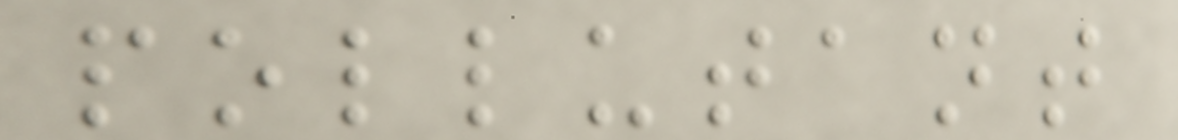pollutant
